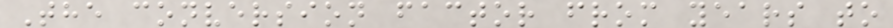The conversion factor from years to
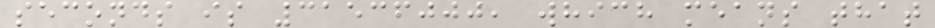seconds is 31536000, which means that
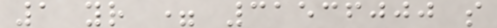1 yr = 31536000 s
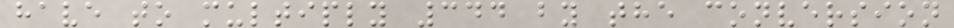have to multiply 344 by the conversion
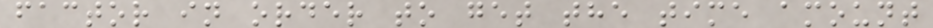factor in order to get the time amount
